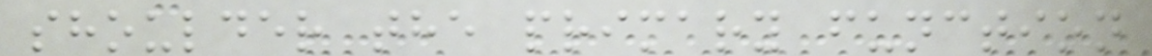shoulder the primary function
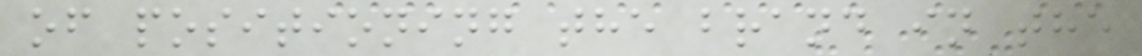of positioning the brand in the
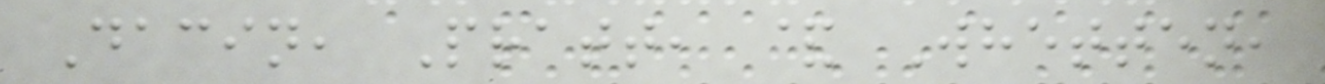Dacin, Pratt, & Whetten,
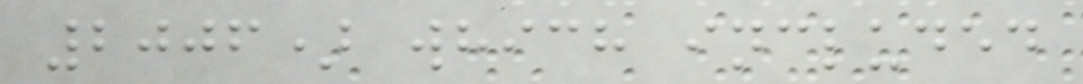2006) which included
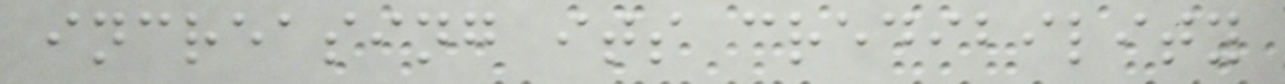increasing its credibility
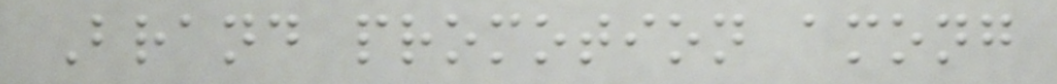Brand promotion among
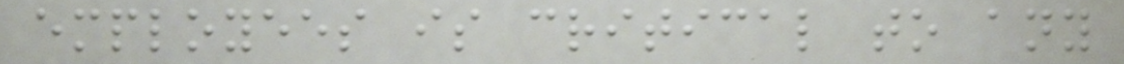employees is critical to any
